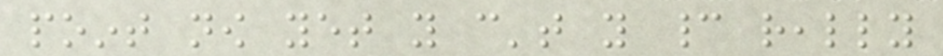point now yet you can't you cannot really
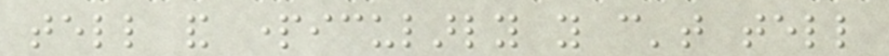tell and particularly you can't tell
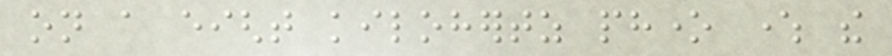on a eight kilohertz phone where the
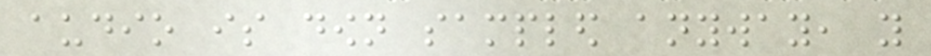audio is down sampled anyway, you
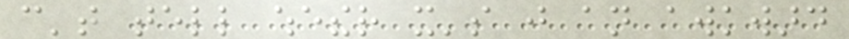can't tell whether it's just an awkward
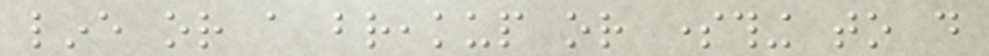line or a breakup or something to do
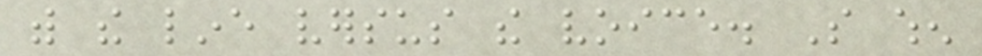with the line versus the voice. So when
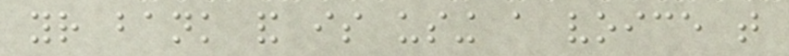your bank and is using a voice that
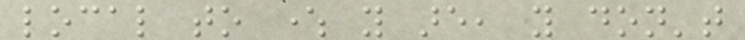local to where you are, you don't
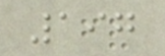197
